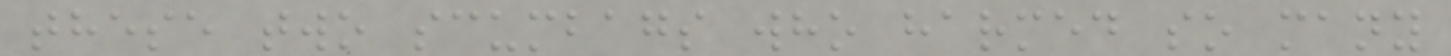these two scumbags who harmed so many
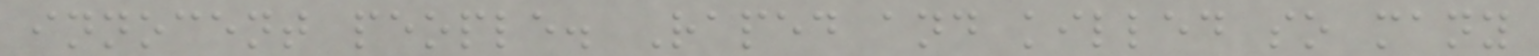innocent people. Raped and killed so many
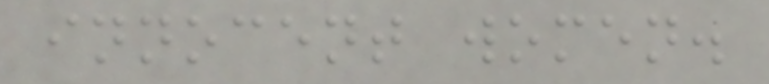innocent women.
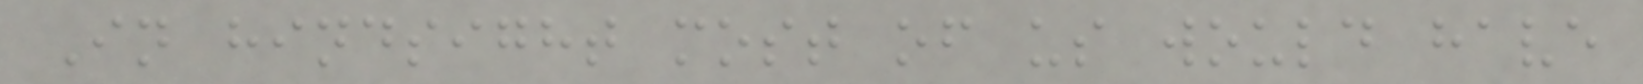In hindsight most of us would have
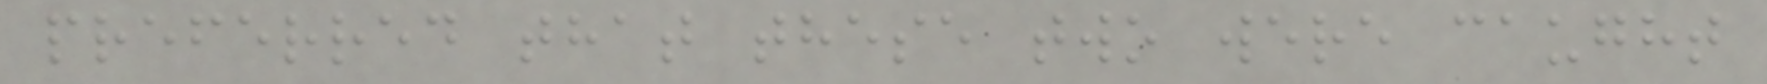preferred that these two were caught
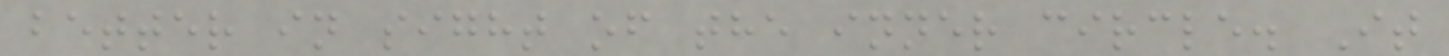better in sight of the inner circle. It
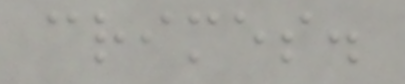crimes.
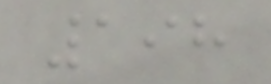198
